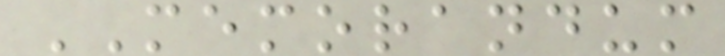MEMORANDUM
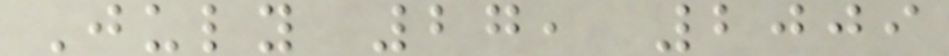July 27, 2009
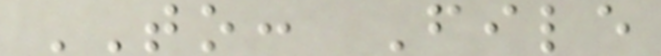TO: File
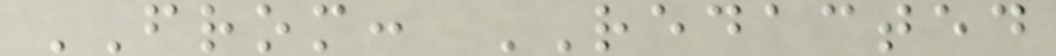FROM: REDACTED
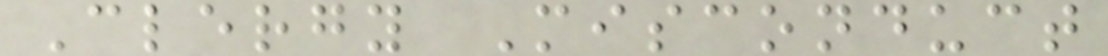Clergy Misconduct
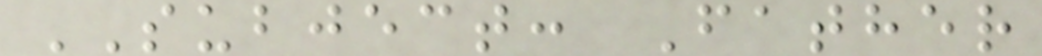SUBJECT: Father
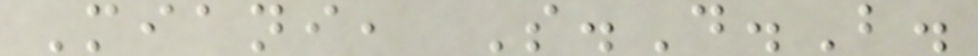Miani, S.D.B.
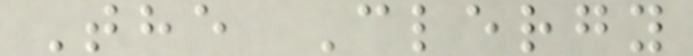The Clergy
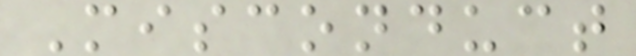Misconduct
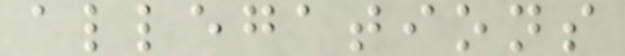allegations
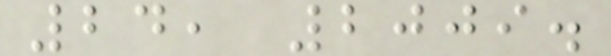24, 2009.
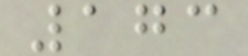173
